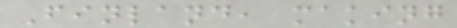Finland, making
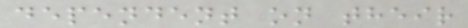dependent on their
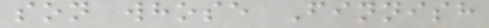son whose Finnish
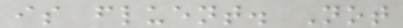is fluent. Not
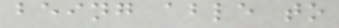being able to
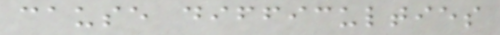cause difficulties
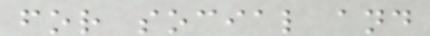for social and
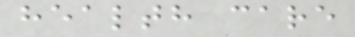health care
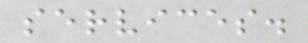services.
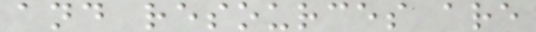and resources are
